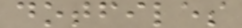dotfiles
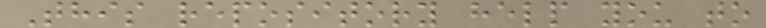This repository help you to
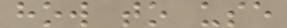how to use
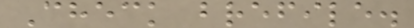Check brefile.
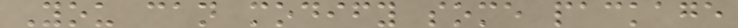You can modify some package
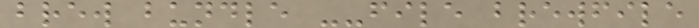brew bundle --file brewfile
